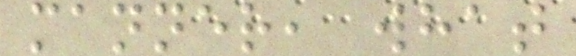manner, what
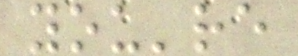you're
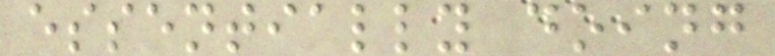essentially doing
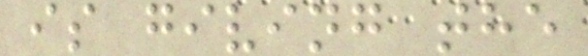is giving the
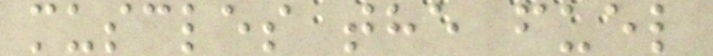muscles the fuel
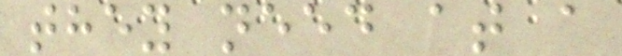they need at a
